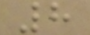8
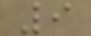9
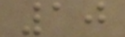10
